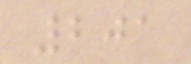201
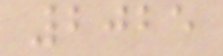2025
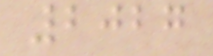2027
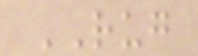RUG
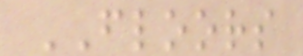FLOORS
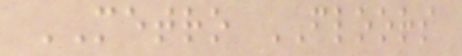METRO FLOORS
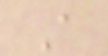A
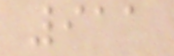911
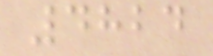4824
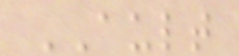AULT
